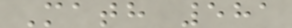Math 581
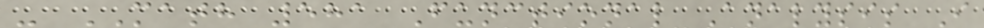- MATH 581 Functional Analysis I
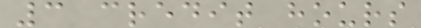3 credit hours
